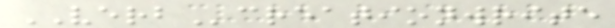VERBcreationwrite
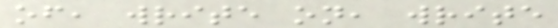of, write on, write
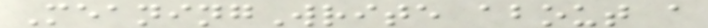MeaningWrite about a
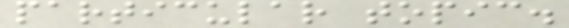particular topic.
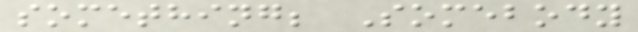something; Somebody
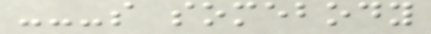---s somebody
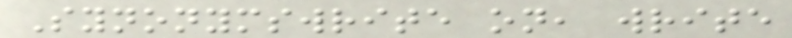Synonymswrite on, write
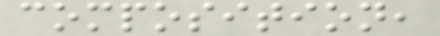composition,
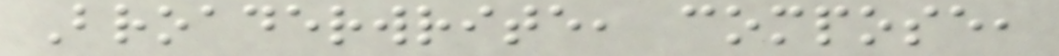Broaderwrite, compose,
